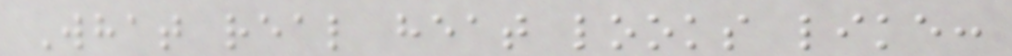What real heat looks like:
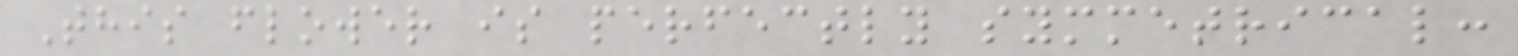This flower is perfectly symmetrical:
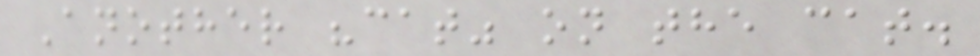Another "cat" on the cat.
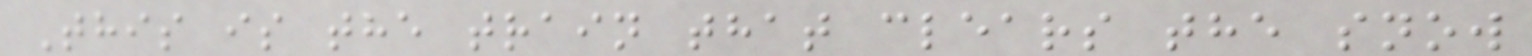This is the train that clears the snow
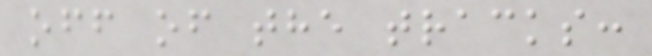off of the tracks:
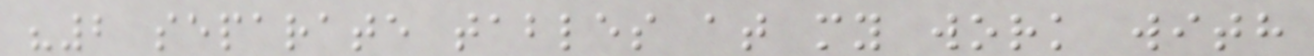"2 separate tables at my work with
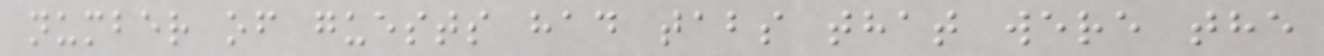number of guests had tabs that were the
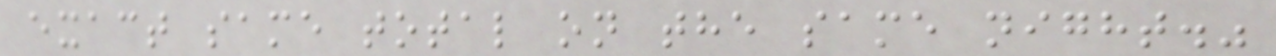exact same total on the same night."
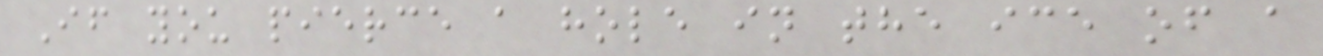If you pierce a hole in the ice of a
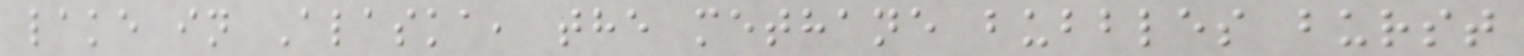lake in Alaska, the methane bubbles burst
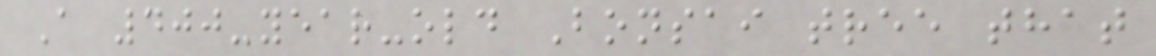A 400-year-old Bonsai tree that
